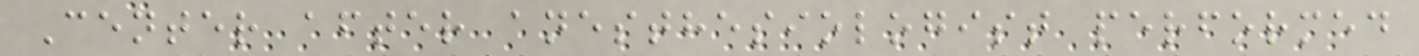Center after anesthesiologist performed
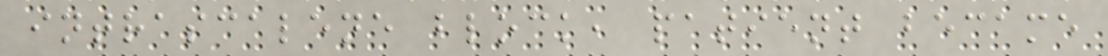intrascalene block, patient became
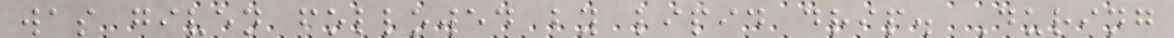was given followed by lipid drip. During
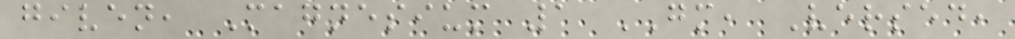given, Magnesium 1 GM, Versed,
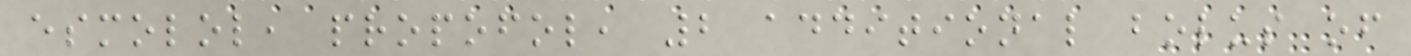esmolol, propofol, 2 additional bolus of
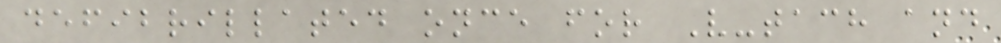defibrillated once for V-tach and
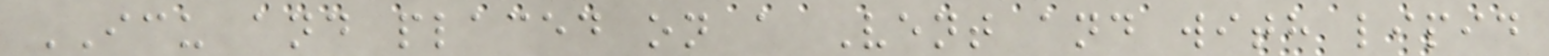ICU and placed on a Vent and with lipid
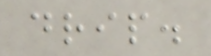drip.
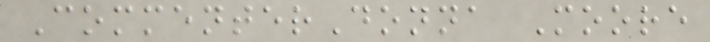CommenterDonna Moore
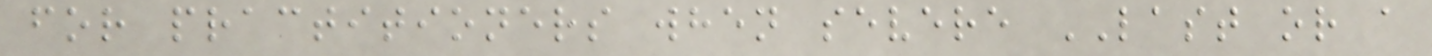for practitioners when severe LAST or a
